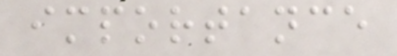importance
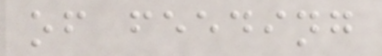of feeding
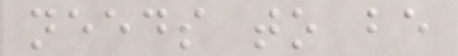needs to be
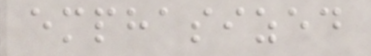emphasized
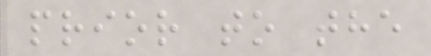prior to the
